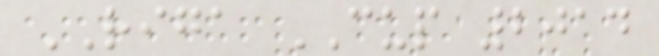RIGA CUP 2014
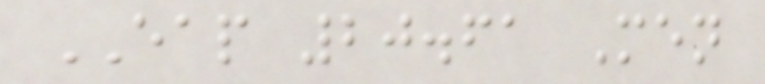EAP 20.61 Men
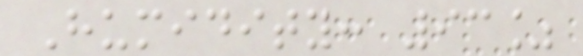Humidity: 93%
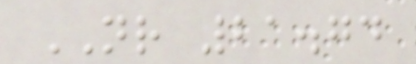NR 21.74
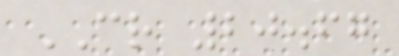CR 20.67
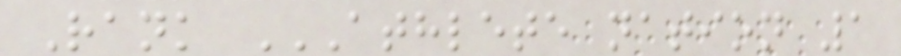Rank ATHLETE NATION 1
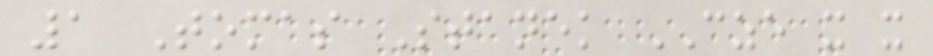1 Tomas Stanek CZE x x
